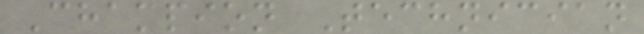Champion Technician
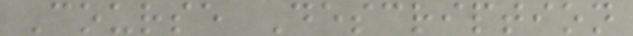Course Description
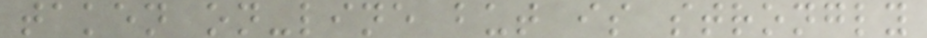taken on-line but is strongly
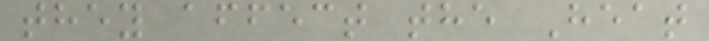they affect the Heat
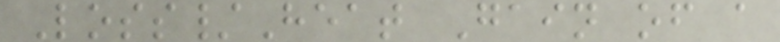Loss/Heat Gain of a
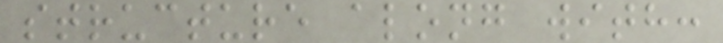structure along with:
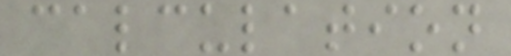calculation
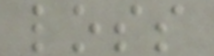loss
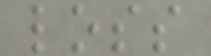loss
